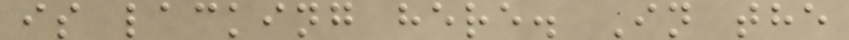is lacking here. In the
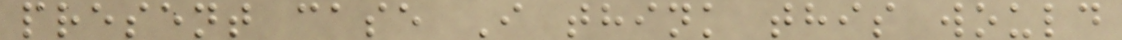present case I think this would
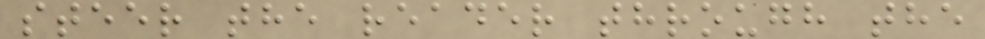steer the reader through the
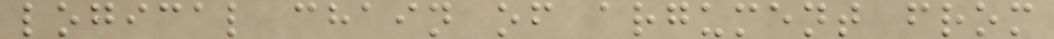logical chain of argument from
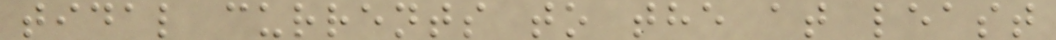tidal currents to the at least
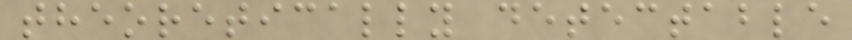theoretically detectable
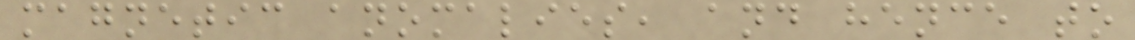magnetic anomalies, and hence to
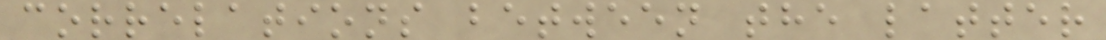correlations between the latter
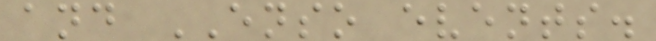and ENSO events.
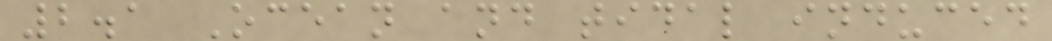2.1 Ocean and tidal induced
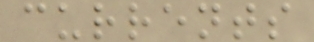currents
